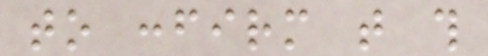to confirm that this
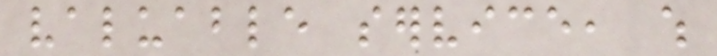valuable service, which
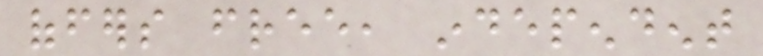offers free, independent
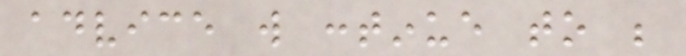advice will continue to be
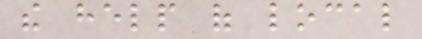the help of local
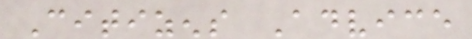Citizens Advice
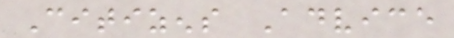Citizens Advice
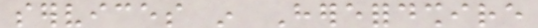services in Herefordshire
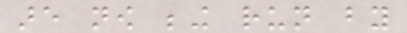are now being run by
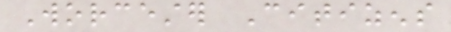Worcester Citizens
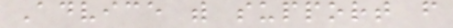Advice with support from
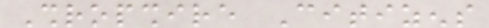Shropshire Citizens
